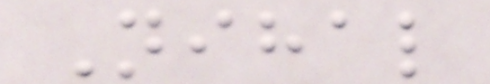Nihal
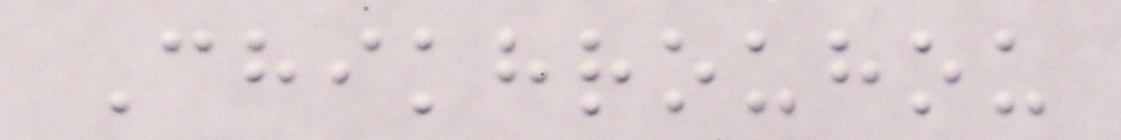Chikhrouhou
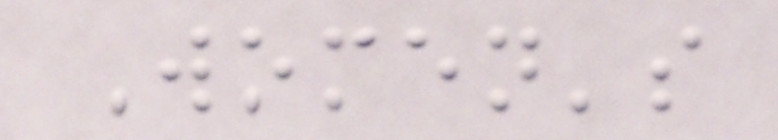Women's
